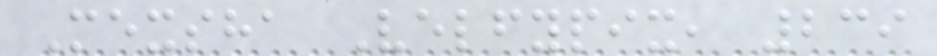Mexsha Velfypix, 239
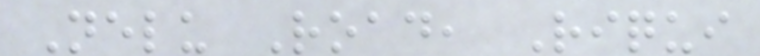Nelu Road, Riqui
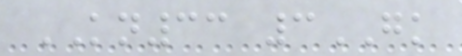KN33 3GK
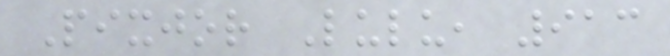Pixjor Lulu, 913
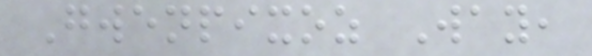Gwenpixoz Way,
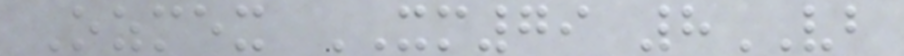Ozmex XM79 8VB
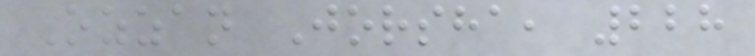Ozzan Jorsha, 228
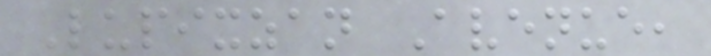Lupixzan Avenue,
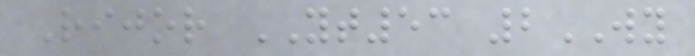Rijor YT53 2WY
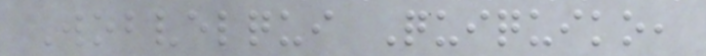Wobvelqui Quiquiko,
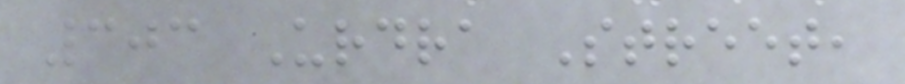303 Urdra Street,
